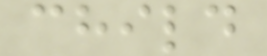child
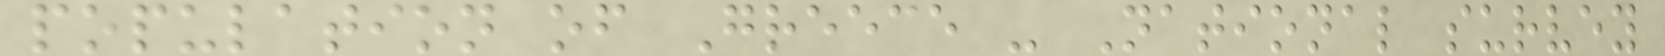population of Greece - National survey
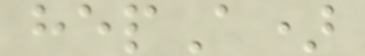hepA)
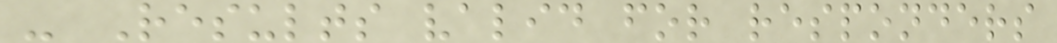- Results valid for responders
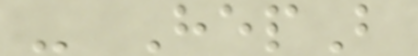- HepB
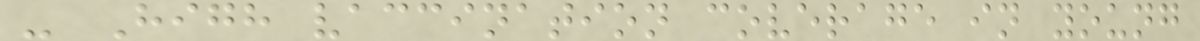- High vaccination coverage in young
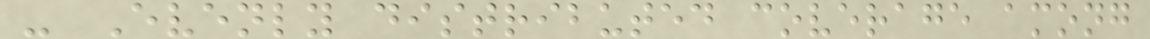- Evenly distributed coverage among
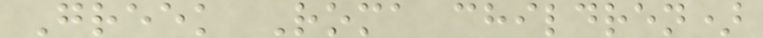Greek Roma children)
